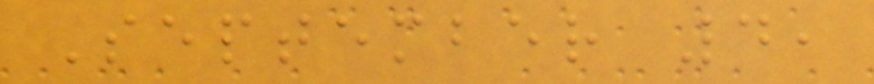September 4,
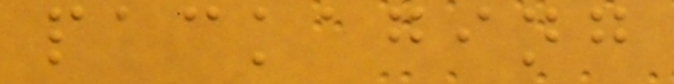packaging
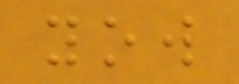yow
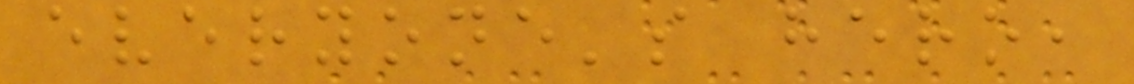everyone's hero,
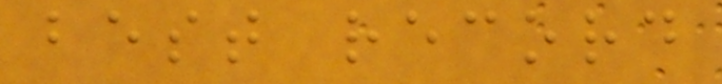best record
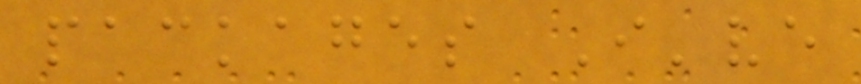packages I've
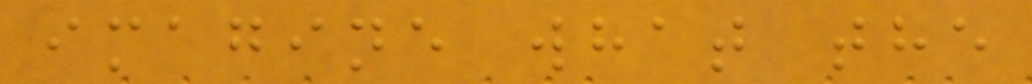imagine what the
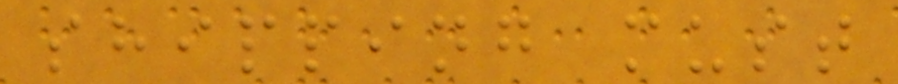shipping must
